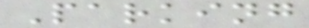Parking
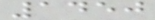1450
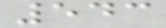543
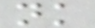nk
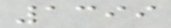1399
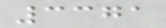3371
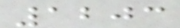1203
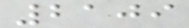2109
